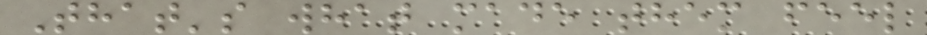That's what made them feel
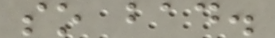so bad.
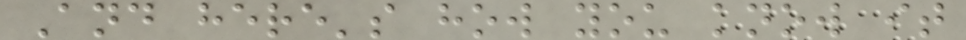And here's how you know it
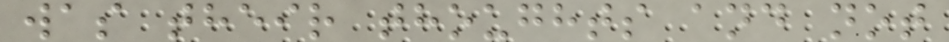was their thoughts and not
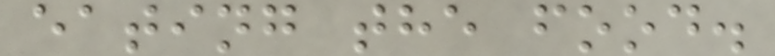eating the food.
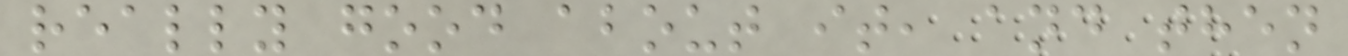really good about it, and then
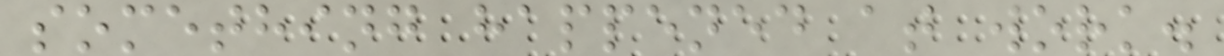something happened at work.
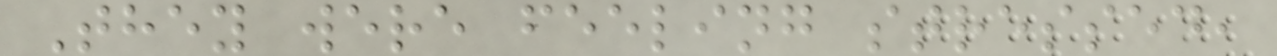They were feeling stressed,
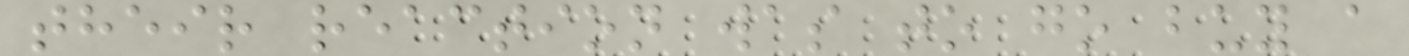their reaction was to go buy a
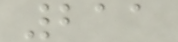211
